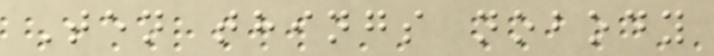Ten things nobody
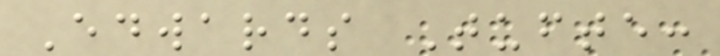Edwards Tufte:
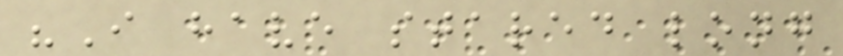"I have stared long
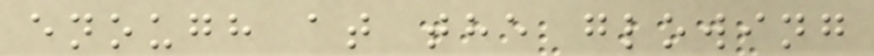enough at the glowing
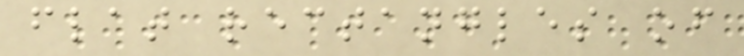flat rectangles of
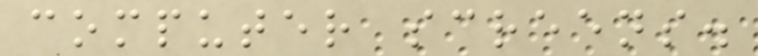computer screens.
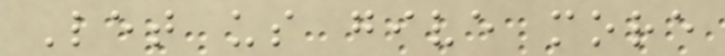Let us give more
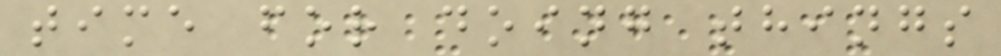time for doing things
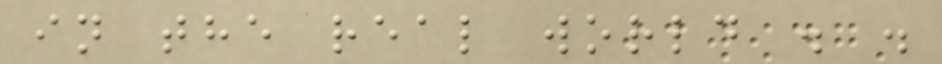in the real world . .
